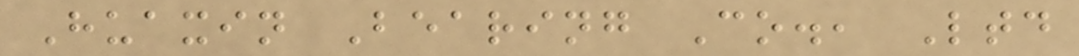Huaxin Bearing Co., Ltd
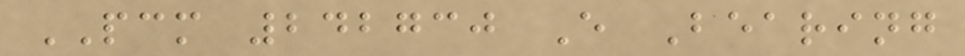PCM 242730 E Bearing
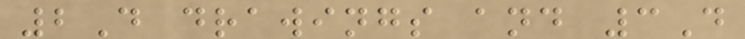2D drawings and 3D
